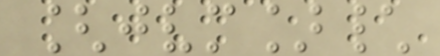[jvm]\
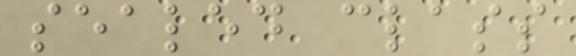sealed class
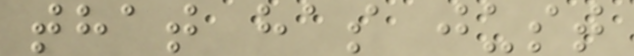that has just
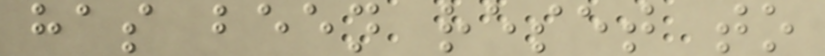has been reset to
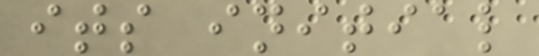its initial
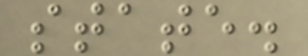state.
